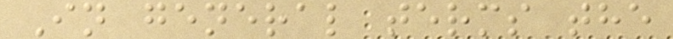In general terms the
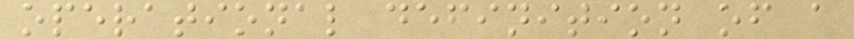operational definition of a
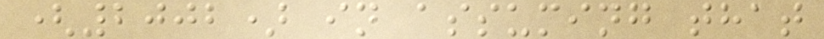(2002) in assuming that
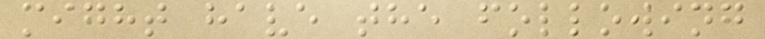might have the following
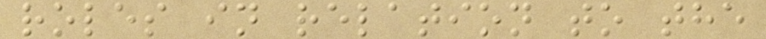roles in relation to the
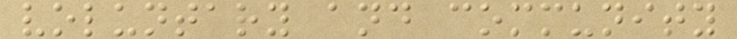voluntary and community
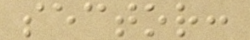sector:
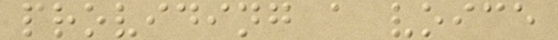providing a voice
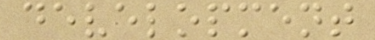development
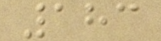183
